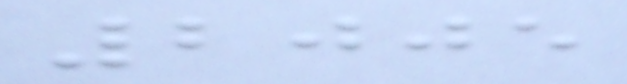2005
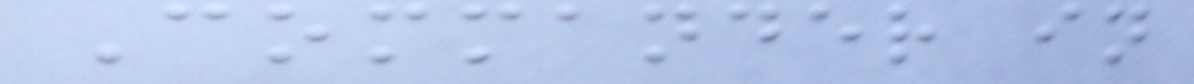Commander in
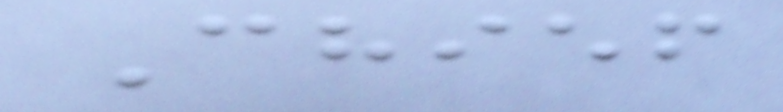Chief
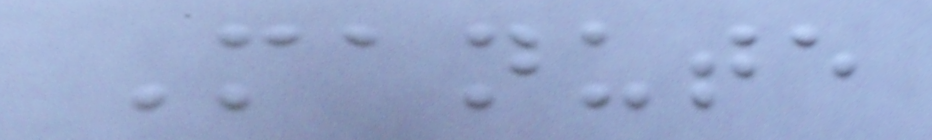Manute
